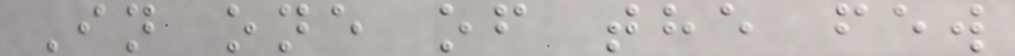In one of the few
